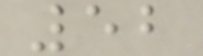52
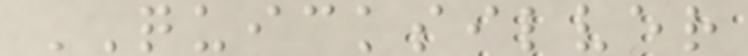QUICKSILVER
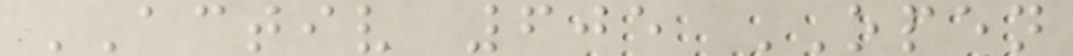ACTIV 605 OPEN
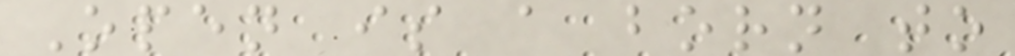Open is a born to
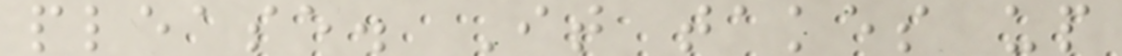please. It takes up
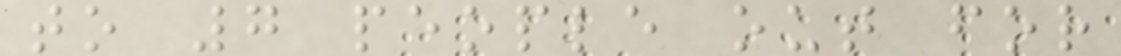to 7 people out for
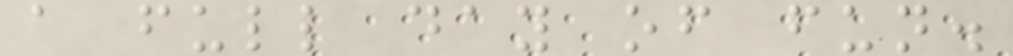a full day of fun.
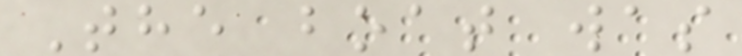The boat was
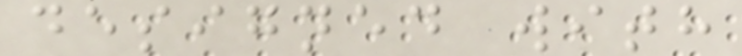designed with
